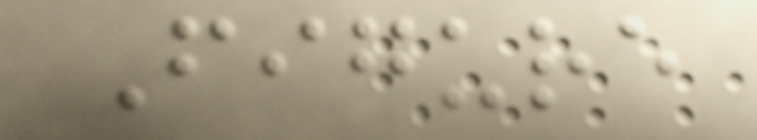Figure
